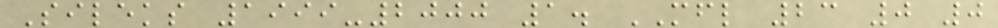Sileks 1999-2000 1. MFL 23 0 0
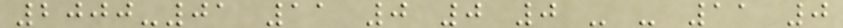2000-01 11 0 0 0 - - 11 0
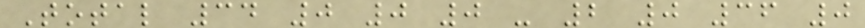Total 34 0 0 0 - 2 0 36 0
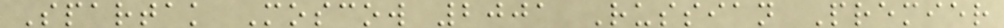Spartak Moscow 2001 Russian Premier
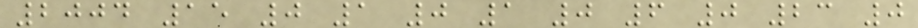2004 15 0 1 0 1 0 6 0 23 0
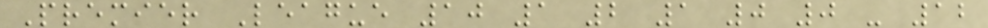Premier League 10 1 2 1 0 0 - 12
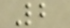2
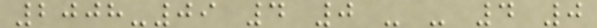2008-09 4 0 - - 4 0
